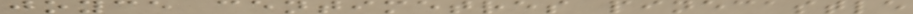joyce centimetres pinecastle
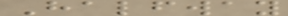Halfway
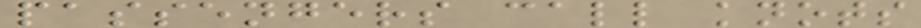passengers call knots
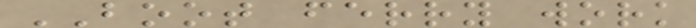BOOT ferry work
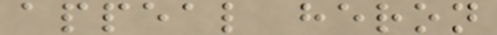appeal heron
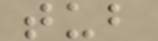tub
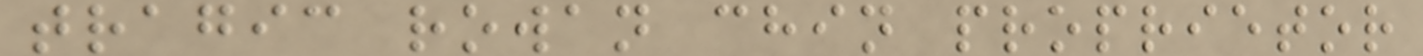tragic rowan chin proprietor
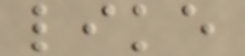like
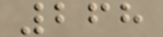268
